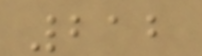212
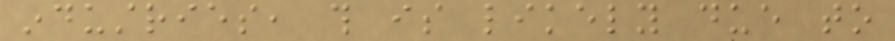industries, this is likely due to
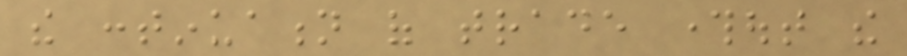the continuation of trade throughout the
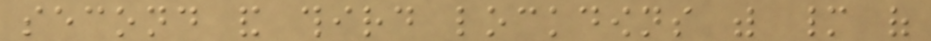second and third lockdowns with many of
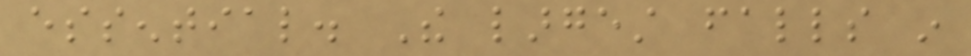essential. The largest falls in
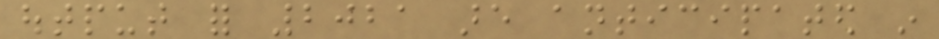output for 2021 are anticipated in
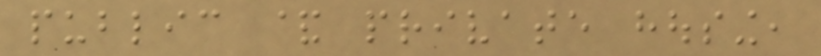public & private housing,
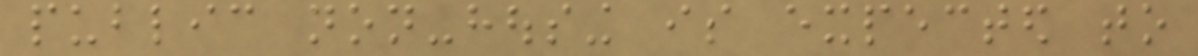public non-housing is expected to
